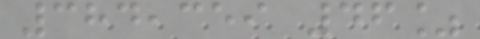384,359 46%
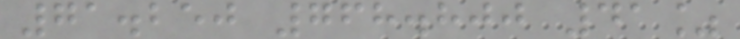71.250 768.800 41%
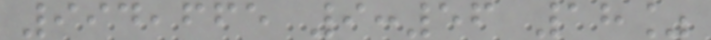994,665 9:56 18%
